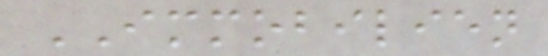IMMOBILIEN
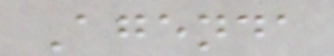Agenda
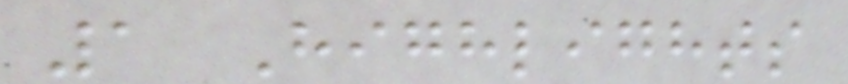1 Highlights
